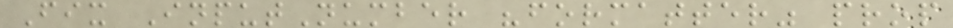Fix InputNumber "formatter" prop
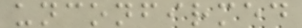unconfirmed
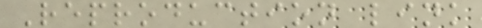Reproduction link
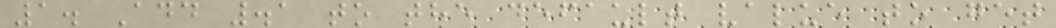1. Add .1 to the default value to get
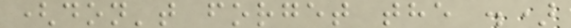(don't forget the .)
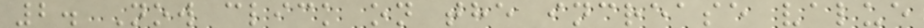2. Now click on the increase value
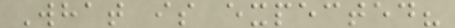What is expected?
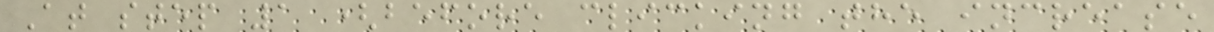At step 1 (before clicking the increase
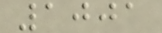1001
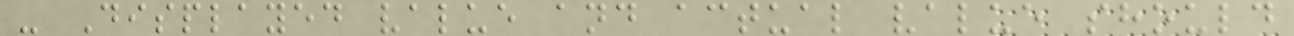- Displayed value and actual value should
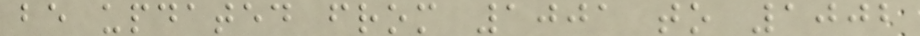be updated from 1001 to 1002
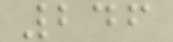246
